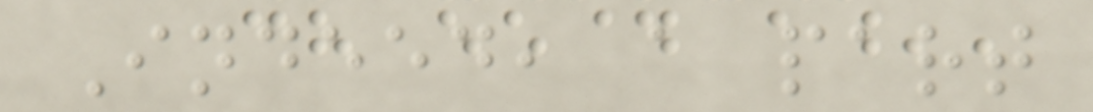Indeed, a part
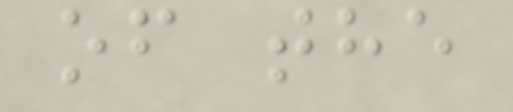of the
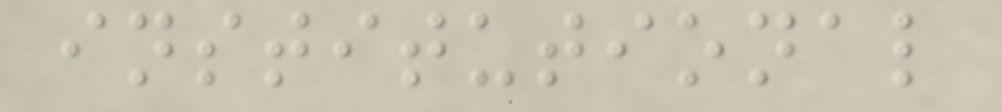institutional
